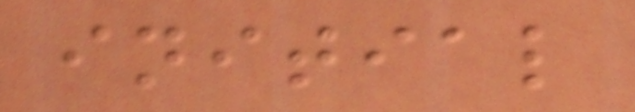initial
